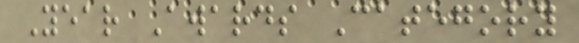Year Awards Category
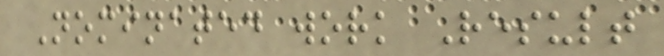Nominated work Result
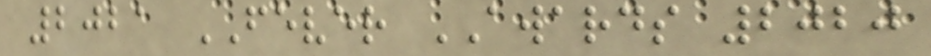2021 FEVER AWARDS 2020
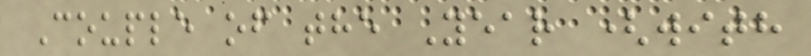Couple of the Year (with
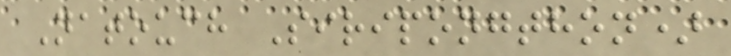Natouch Siripongthon)
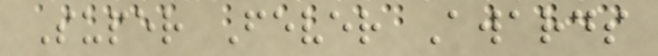Super Fever Awards
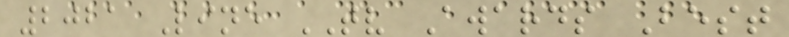2021 Line TV Awards Best
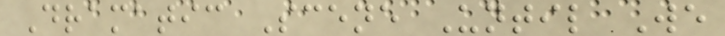Dramatic Scene Until We
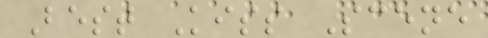Best Kiss Scene
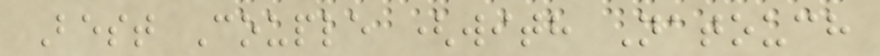Best Couple (with Natouch
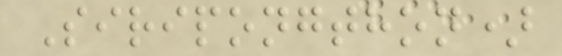Siripongthon)
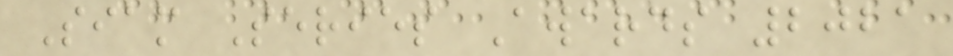Siam Series Awards 2021
